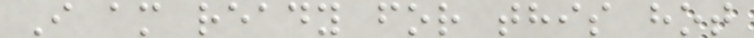I am ready for this hot
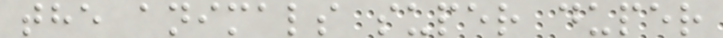the animals super duper
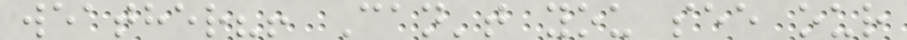weather?! Can't you see our
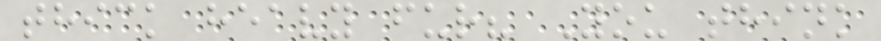thick heavy fur? You think
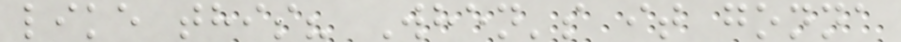like this? When's it gonna
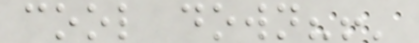cool down?!'
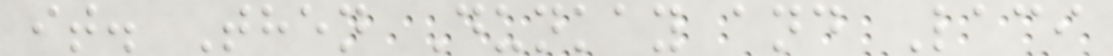it. Then Dunkay and Laci
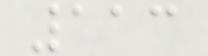113
